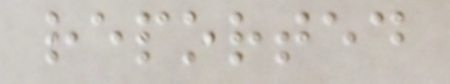reported
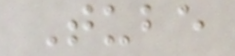Tube
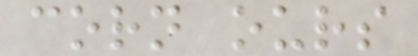corn ours
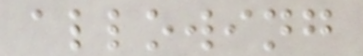allowing
